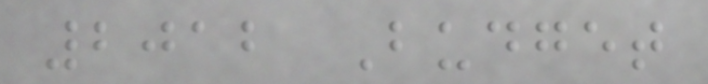2012 Budget
